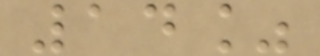14%
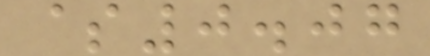$0.07
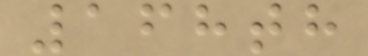168th
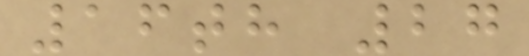16th 27
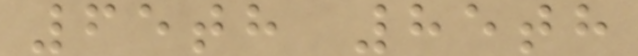65th 85th
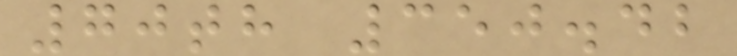70th 350.42
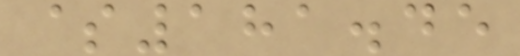$181.45
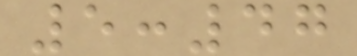5:47
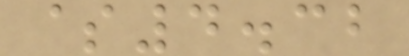$4.32
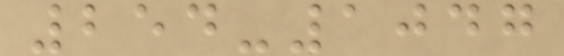254-1047
